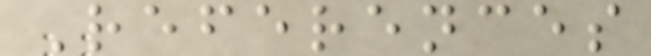References
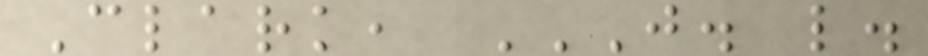Clark, J. L.
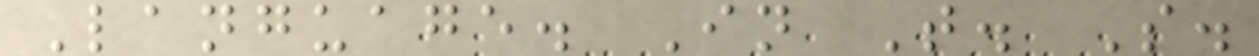Language. In T. S.
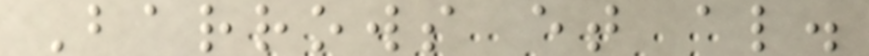Barrows et al.
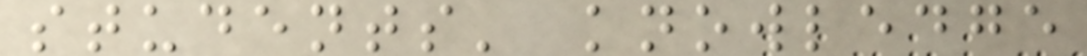students' knowledge
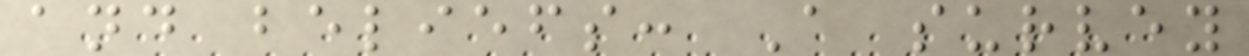and beliefs: A survey
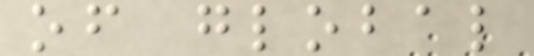of global
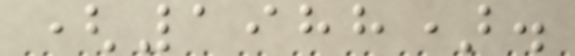(1988).
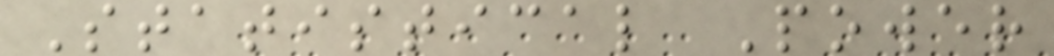Statistical Power
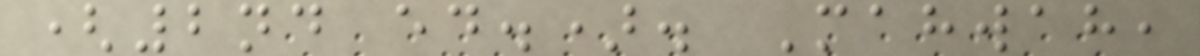(2nd ed.). Mahwah,
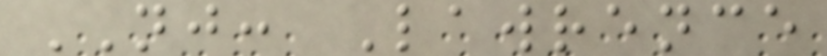NJ: Lawrence
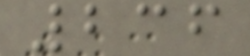236
